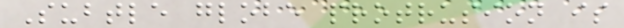Subtle globe protrusion is
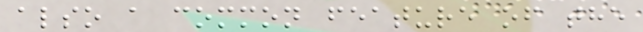also a common feature of the
